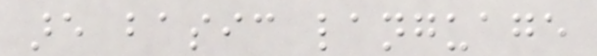are basic language
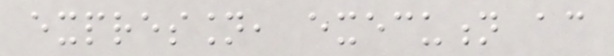expression, execution according
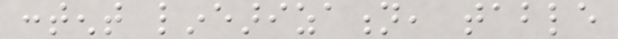content linearization, table
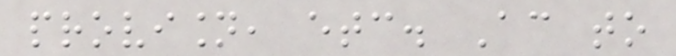provision, etc. According to
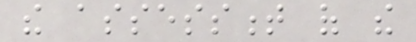the assessment of the
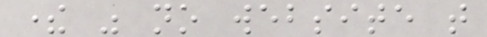there was no website that
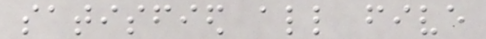satisfied all five
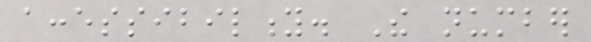accessibility. The number
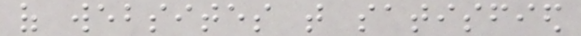of websites that satisfied
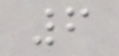6
